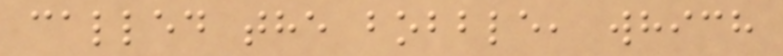called the bobble, which
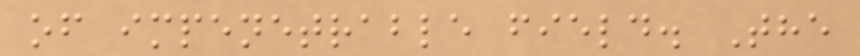of impenetrable field. The
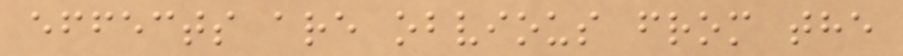effects are obvious from the
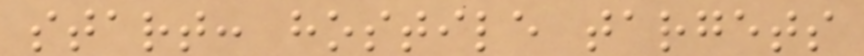start: hostile targets
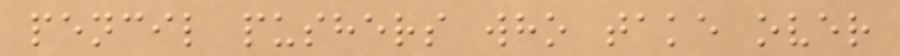pencil pushers who take over
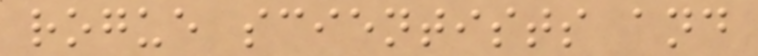rogue scientists and
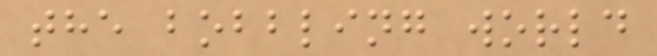the bobbling world
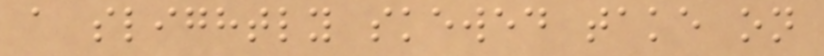a slightly skewed take on
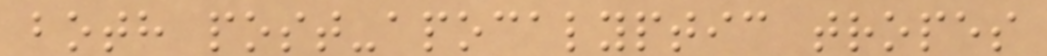both post-apocalyptic tropes
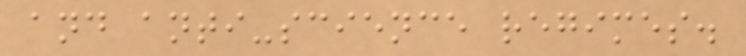and anti-science regimes.
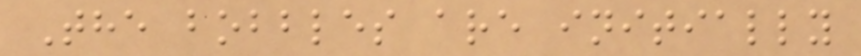The bobbles are initially
